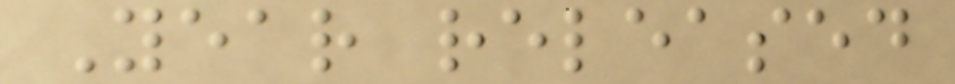Year released
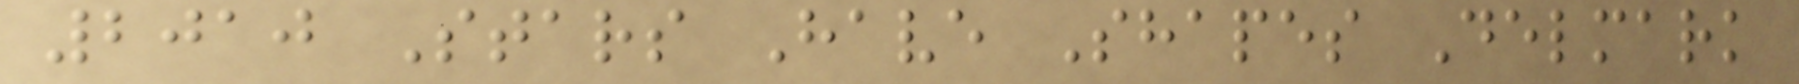2010 Stars Have Shapes Delmark
